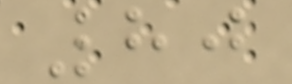80
